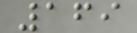169
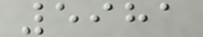5981
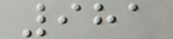981
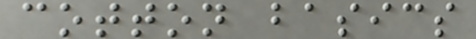cotton basics
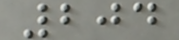204
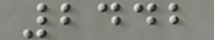2442
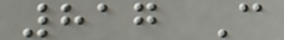817 C
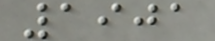1901
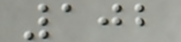102
